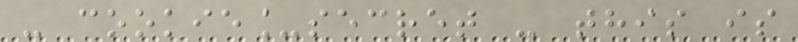- cookie_secret - this is
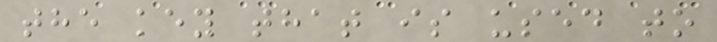the key that is used to
